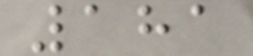181
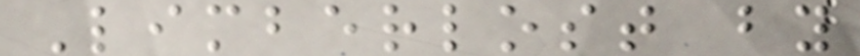Limberlost by
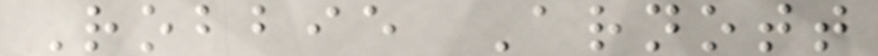Robbie Arnott
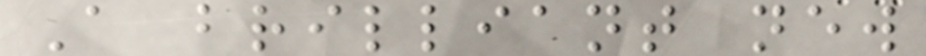A brilliant new
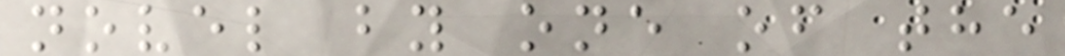novel by one of the
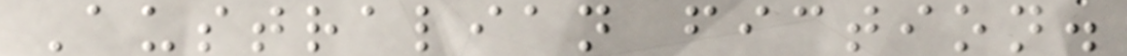Australian fiction.
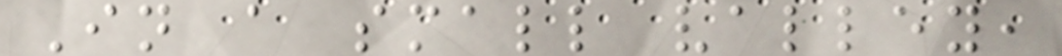In a small valley,
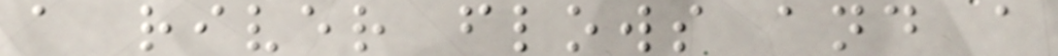a river flows and a
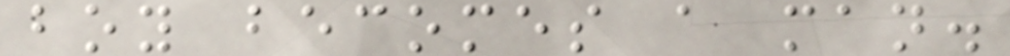boy becomes a man.
